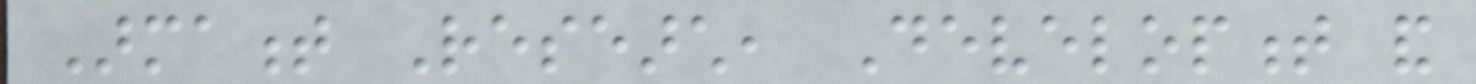Armament Research, Development and
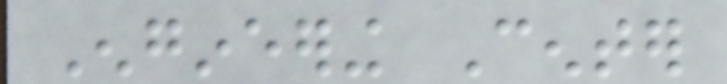Engineering Center
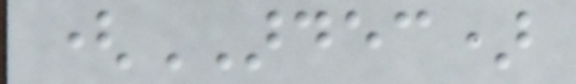(ARDEC)
